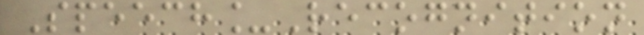Speech_Recognition
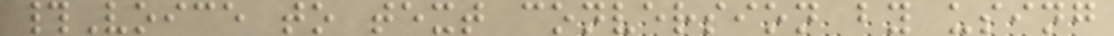#Voice to text conversion by using
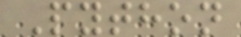Python
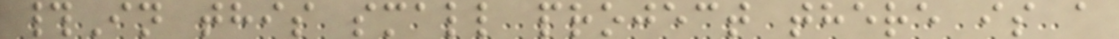#In this small project there is a
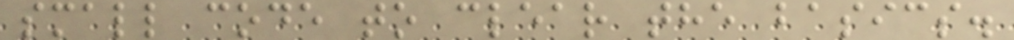small code to clear the basics.
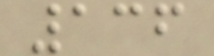136
